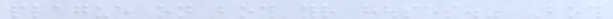plague on both your houses." Both
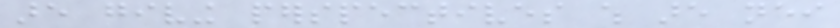are giving perspectives which are neither
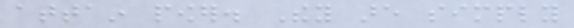attain power. They are simply
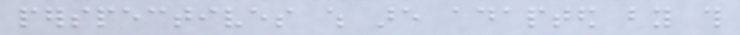perspectives which are adapted by this
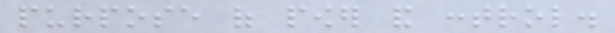purpose of power and control.
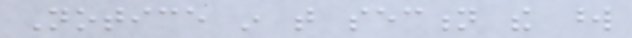Notice in that section the word
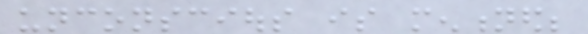unconscious is mentioned;
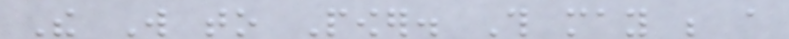The Will to Power. This may be a
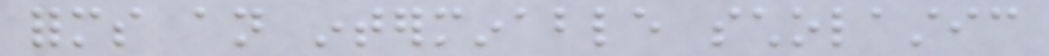forms an interminable scholastic
